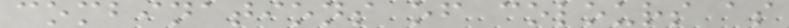combinations of colours as
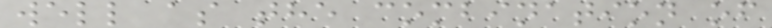well as the combination of
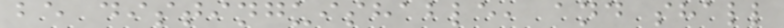be distinguishable, and shall
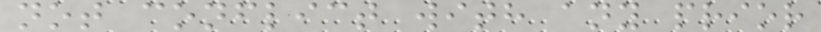not conflict with any prior
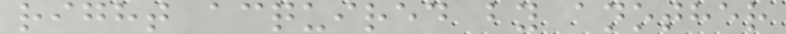right acquired by another
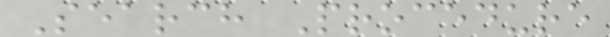Search Procedure
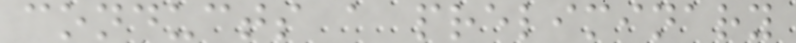conducts a preliminary
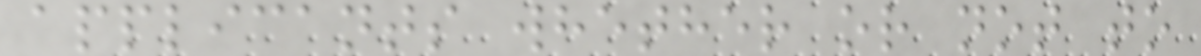applicants whether or not to
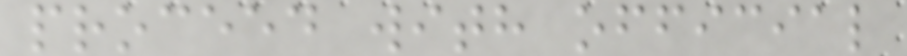proceed with official
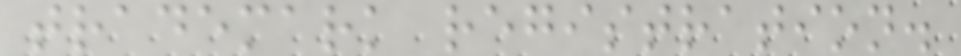trademark registration.
